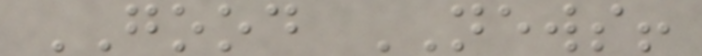GOOD NEWS!
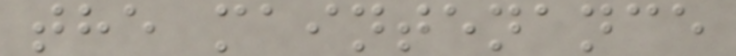the maintenance
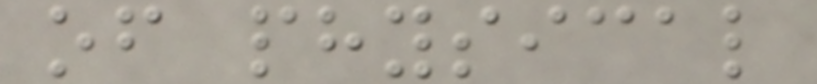of physical
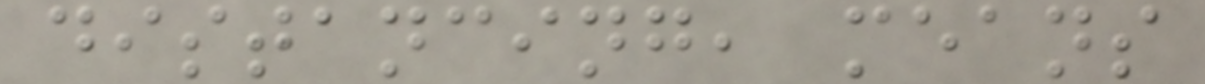distancing, means
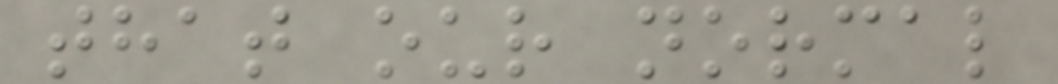that our normal
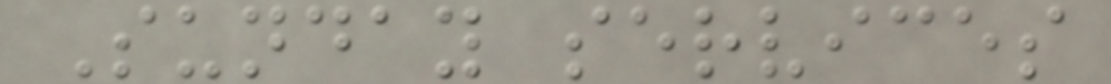Sunday services
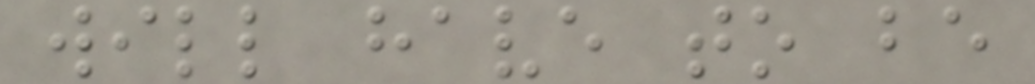will have to be
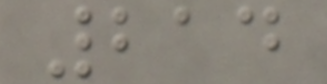214
